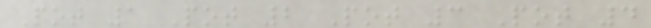Pot 1 Pot 2 Pot 3 Pot 4
